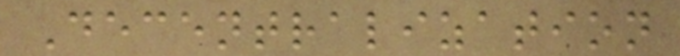Decentralization
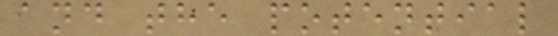and the potential
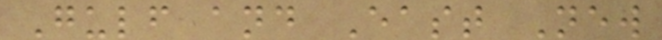Gulf and East New
